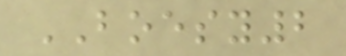BOESY2
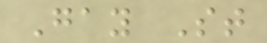Gay St
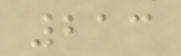213
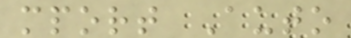mport Auto
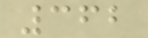362
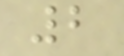2
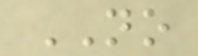NO
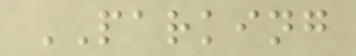PARKING
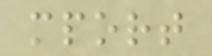mport
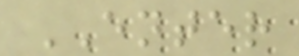ENTER
